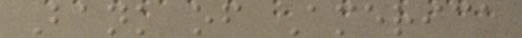Bank of America
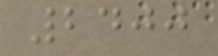2400
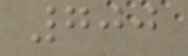700
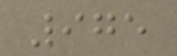975
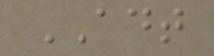ADT
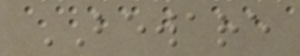BEWARE
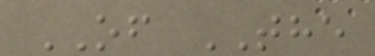OF THE
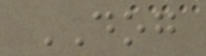DOG
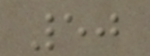50
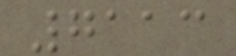7113
